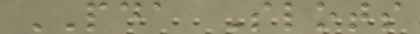PDA Slots
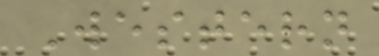Western
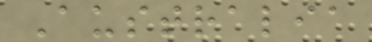Australia
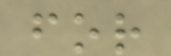for
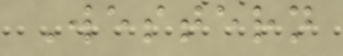Western
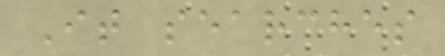It searches
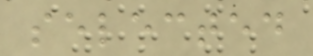selected
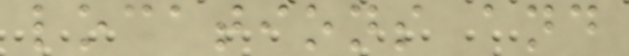locations and
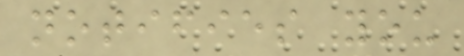notifies you
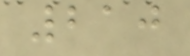210
